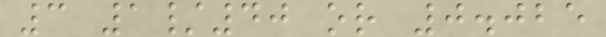3 1/40 or 0.025
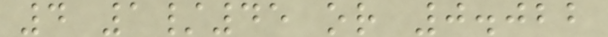4 1/45 or 0.022
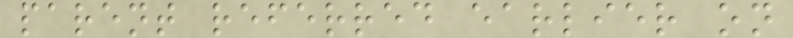parent referred earlier on
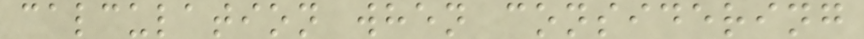calculation when considering
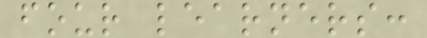four learners:
